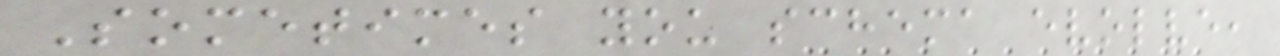Sometimes you schema evolve,
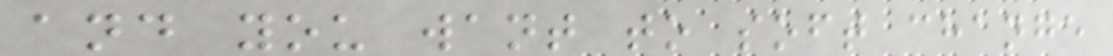and you want to soft change
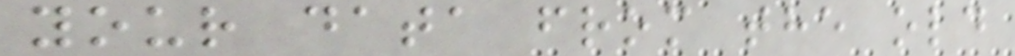your data from the old
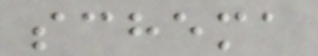schema
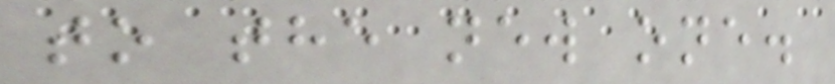to the new one.
